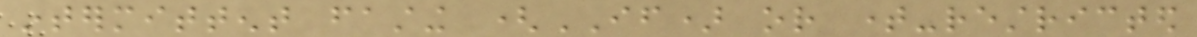intermittent fasting (IF) or time-restricted
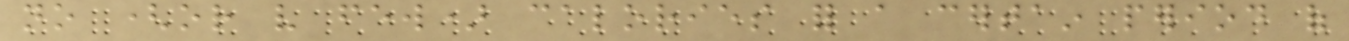no (or very few) calories for a certain period of
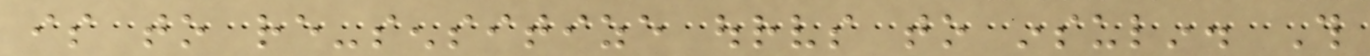is to re-sensitize ourselves to insulin. This
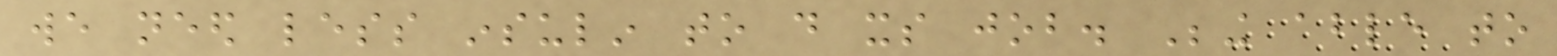we need less insulin to do its job. Being able to
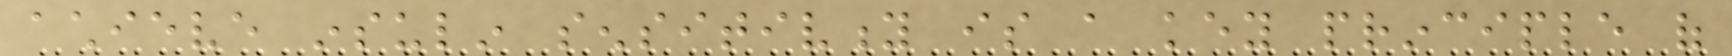achieve insulin sensitivity is a key principle of
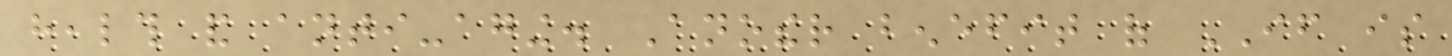health and anti-aging. Another benefit of IF is
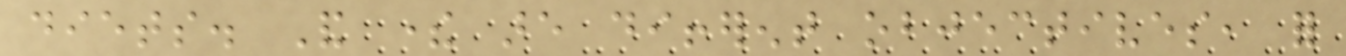diets. And there are different objectives, for
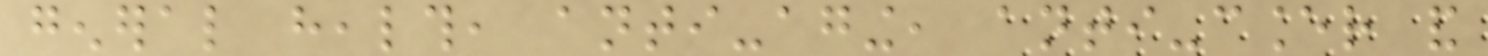general health, anti-aging, anti-cancer and
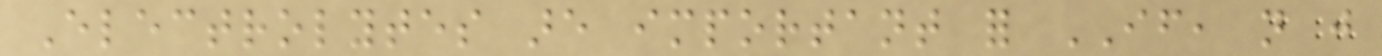Electrolytes are important for IF, not just
